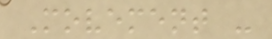Movement -
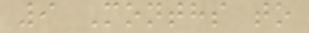9 Months to
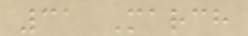31 March
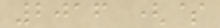2016 ($
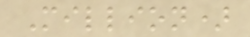Million)
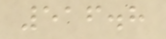516.8
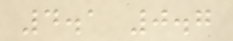4.1 0.7
